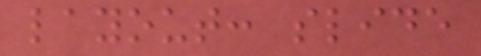layout: slide
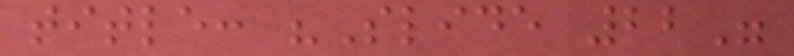title: "Slide 22"
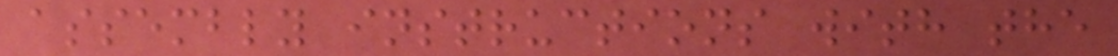assembly instructions with the
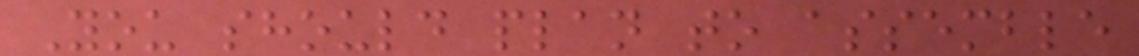You should plan to assemble
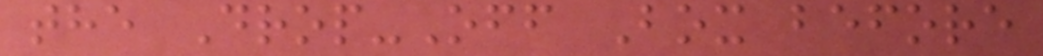the Drop-Off Box before
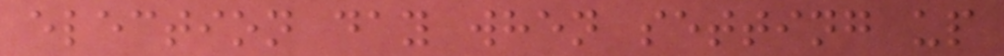election day when setting up
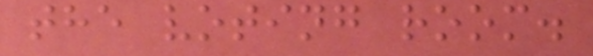the voting room.
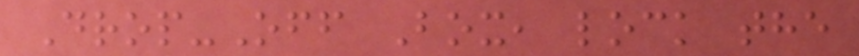Drop-Off Box, lock the
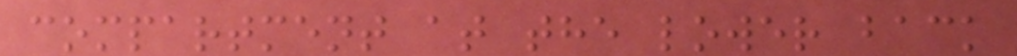compartment at the lower back
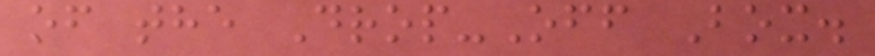of the Drop-Off Box.
